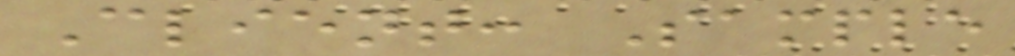Client: Sample
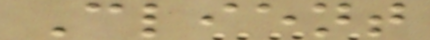Client
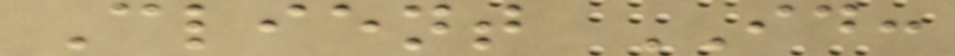Client ID:
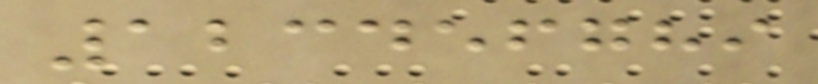123456789
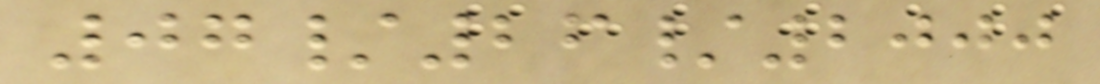07/26/2000
